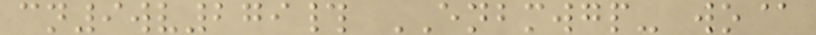cn9wv279# ENBMWGP- wo@
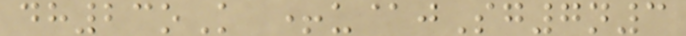dh23oK +u@jSg7n3
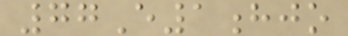77E1hjo
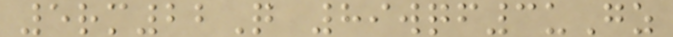5rm22Q 89wqf3uGz
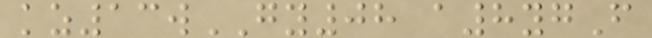kz13wGY08 a8ygF
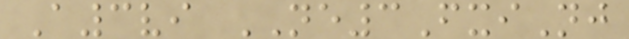A3vi NE3FxiNj
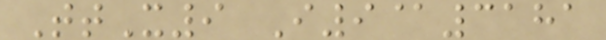TtX9 I9@3181
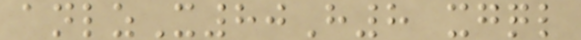anlzX80H8 xgql
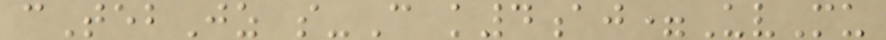cTebJz s-C k4aj=UvMu
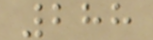288
